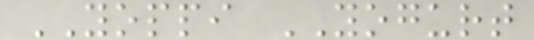YOPPI YOGURT
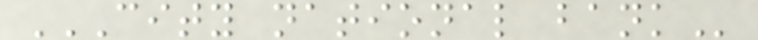CITY NATIONAL BANK
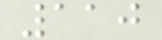110
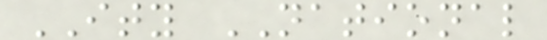ITY NATIONAL
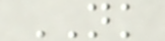NK
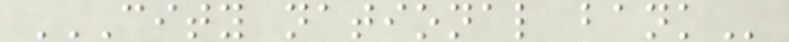CITY NATIONAL BANK
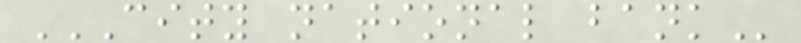CITY NATIONAL BANK
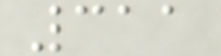311
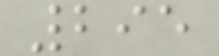295
